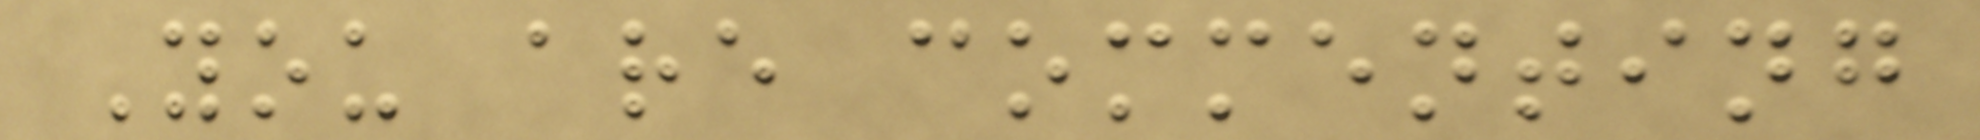You are commenting
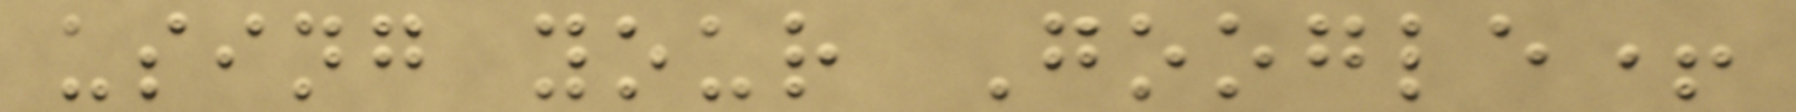using your Google+
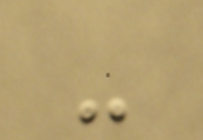-
